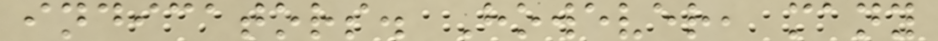indicators. However, many
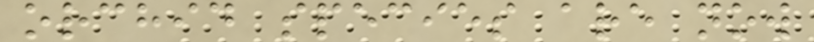orchid species are now
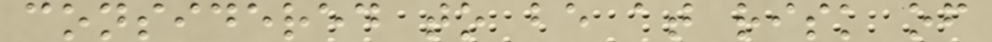considered to be at risk of
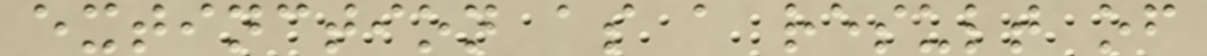extinction as a result of
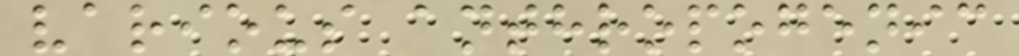various anthropogenic
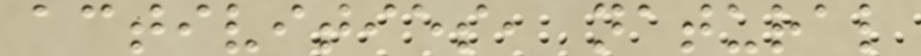activities, natural
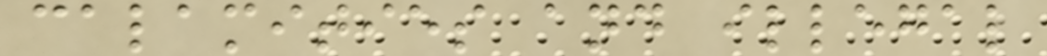calamities and illegal
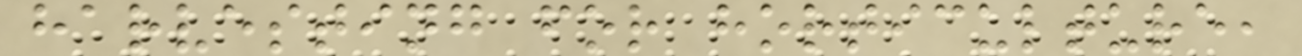harvesting for horticulture,
